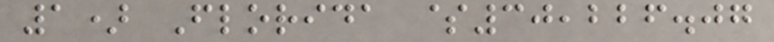1) Florida $30,226.07
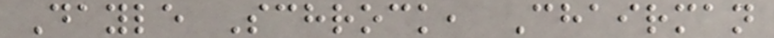Dayle Schrock, Chairman
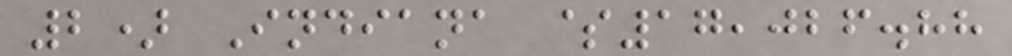2) Indiana $17,026.88
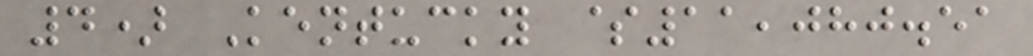4) Kentucky $11,080.51
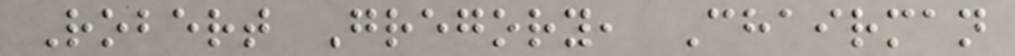Robert Gregory, Chairman
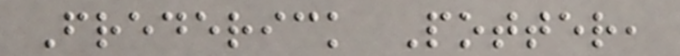Frederick Potter,
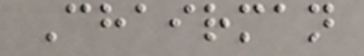Chairman
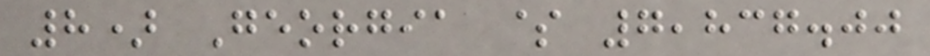8) Georgia $ 7,837.00
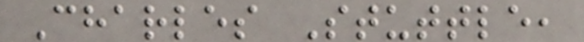Charles Stuttle,
